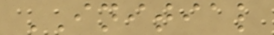INITIAL
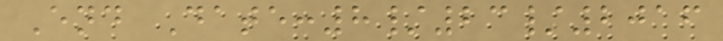End Date:8/23/2016
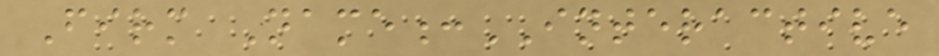Firm Name:INTERACTIVE
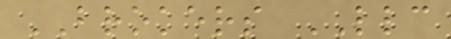BROKERS LLC
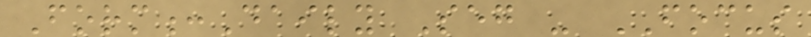Form:Daily Seg - FOCUS
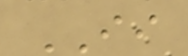II
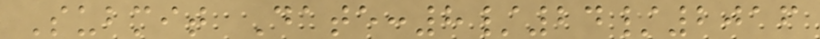Submit Date:8/24/2016
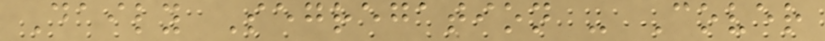Daily Segregation - Cover
